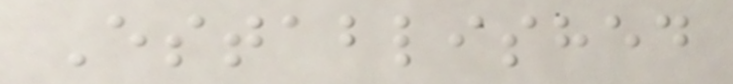Established
